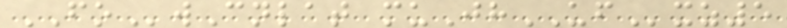FOwCnlat muJhUFxz5
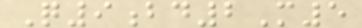Q9bd2M5
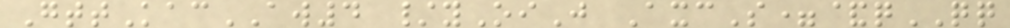GttKacAW4 /yOiJ AxcS=&qQQ
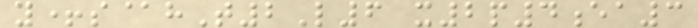y+s@hT2L6 x2p4ea3
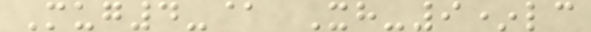Mug4-@ Xh-9*lc
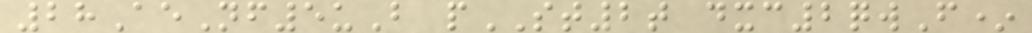28AeNf5uB pST2t dxc2qwF*
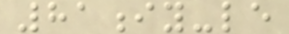81iy-le
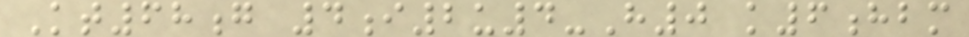Kt68g 4i2u4-H0 k6hbm
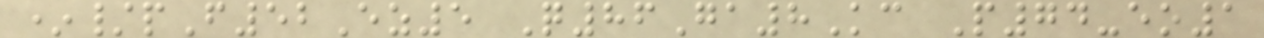*/pF52Ez5 Q86Ga8Kc P74-eo1
